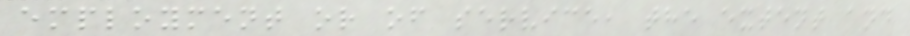employment or of service, the extent and
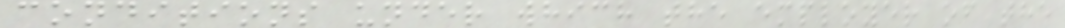conditions under which the employer of the
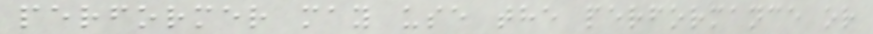performer may use the performance or
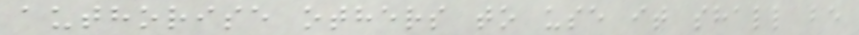authorise others to use it shall be
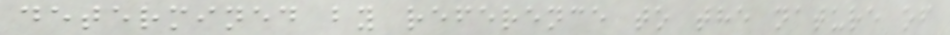determined by reference to the nature of
